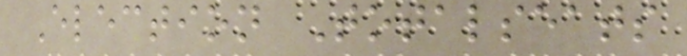Election Totalseats
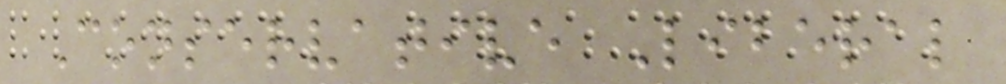Conservative Liberal
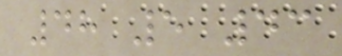48 5 43
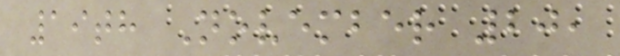19th November 20,
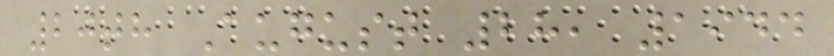20th August 28, 1944
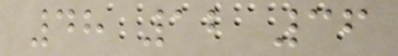48 12 36
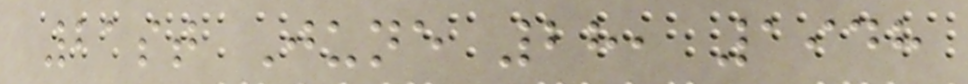21st June 28, 1948
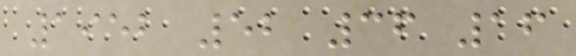1952 52 36 16
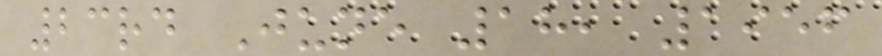23rd June 18, 1956
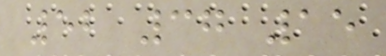52 37 15
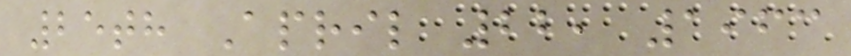25th April 22, 1963
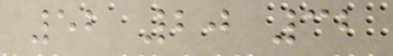52 20 32
